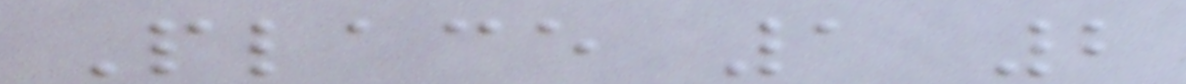Place 1 2
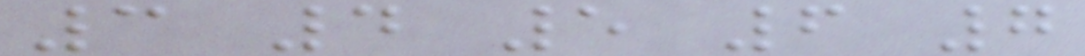3 4 5 6 7
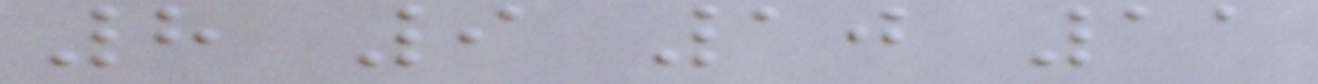8 9 10 11
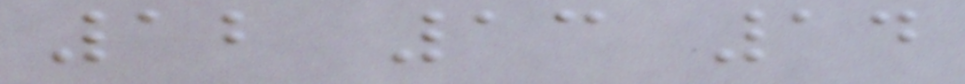12 13 14
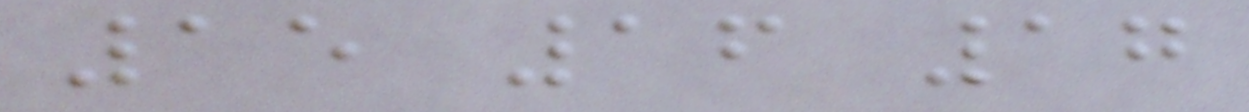15 16 17
